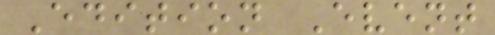Edition Event
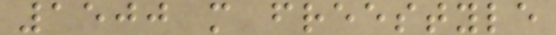1500 m freestyle
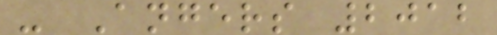- Angers 2012
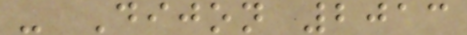- Dijon 2013
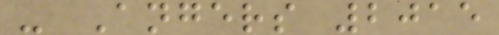- Angers 2015
